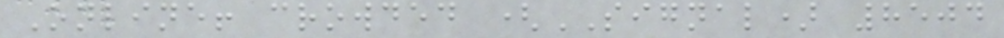Online! crowded (SIGNAL) 8504
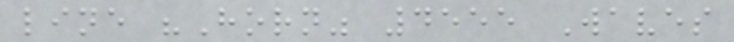line "Horn" 4555 Waves
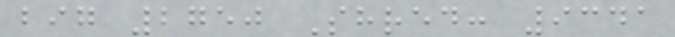big 2750 Shred: 9341
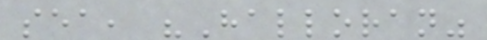sea, "Halloran"
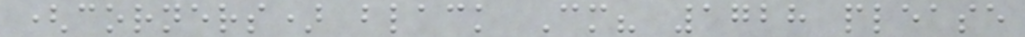(corners) black Cm? 1728 please
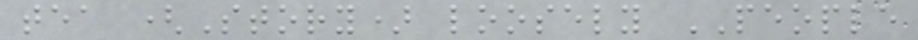tea (Story) loosely PEOPLE
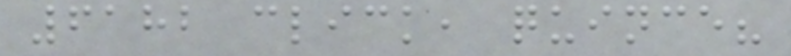6182 click, quince?
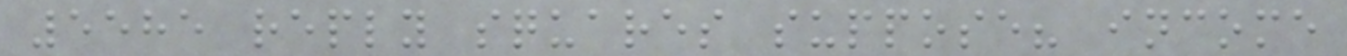5585 reply squares suppose? income
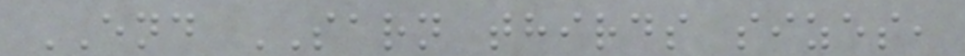END SARN thirds sizes,
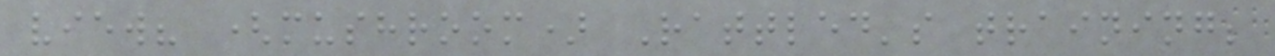view? (mushroom) Rattled's training;
